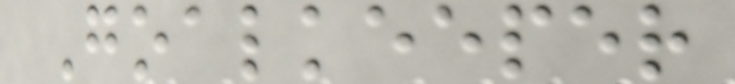Goalkeeper
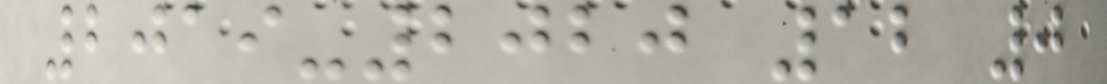2019-2020 12 0
